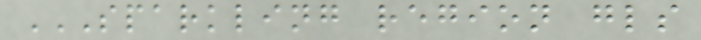SPARKLING REGION GLS
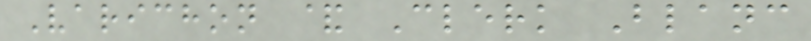Varichon & Clerk Blanc
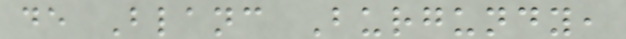de Blanc Burgundy,
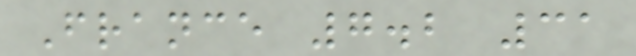France 7.2 31
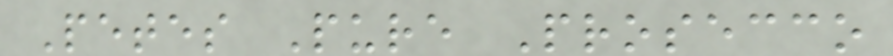Petes Pure Prosecco
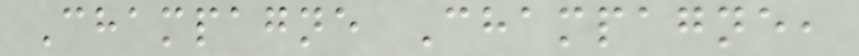Champagne Champagne,
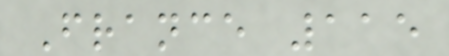France 115
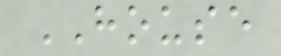HOUSE
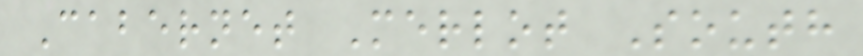Cabernet Merlot South
